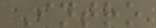Intro
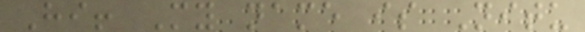Hi! My name is Nitu
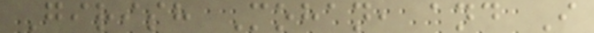Girish Mohan, and I
